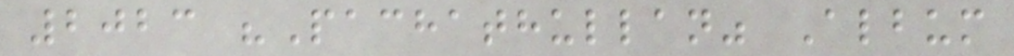2023 "Pachathullan" Album
